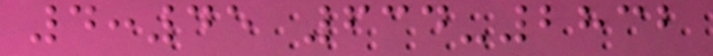4:45 634-2832
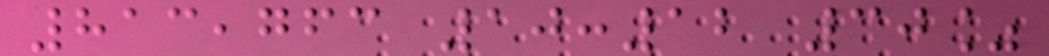813,763 10:12 30%
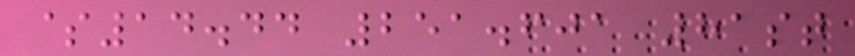$14.44 251.601 81st
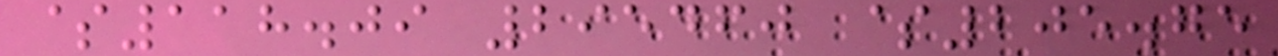$118.09 295460 $205.75
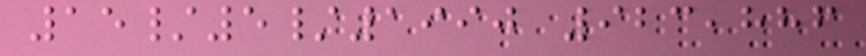15/5/1990 923,886
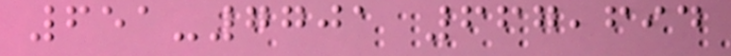651-7701 667,694
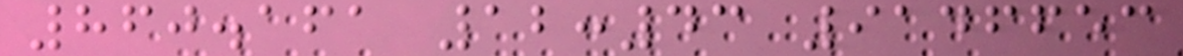860.161 12:43 9146653
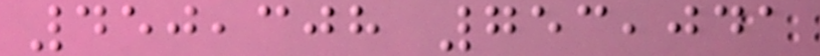450,308 753,041
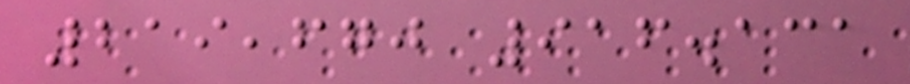219,670 916.131
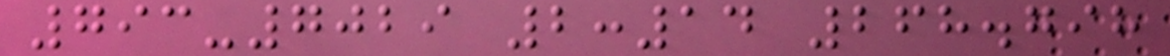793-7029 2:14 268.798
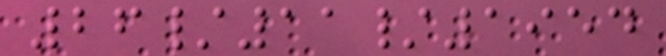26/11/1954
